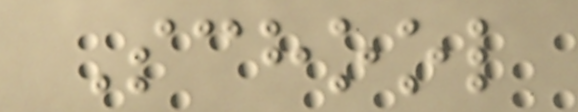School
